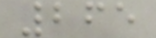265
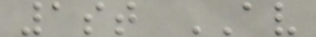1st AV
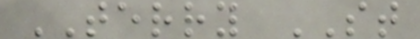TERRY ST
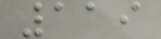119
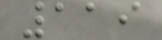119
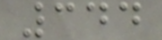344
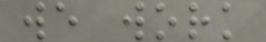we work
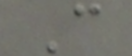C
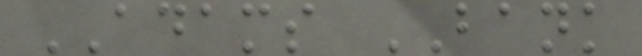ADAMS BANK
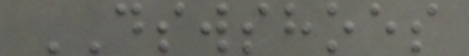DSWSHOES
